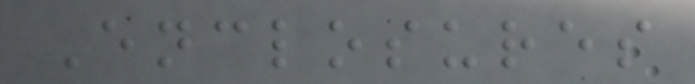Enclosures
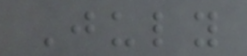July
